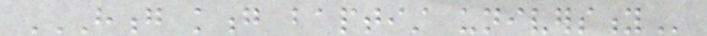HONG KONG BAPTIST UNIVERSITY
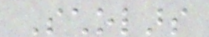Scholars
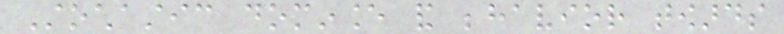Stochastic dominance and behavior towards
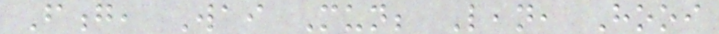Fong, Wai Mun; Lean, Hooi
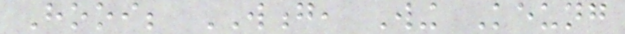Hooi; WONG, Wing Keung
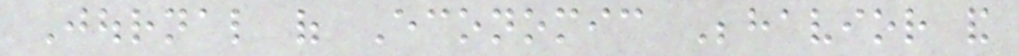Journal of Economic Behavior and
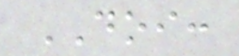DOI:
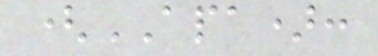(APA):
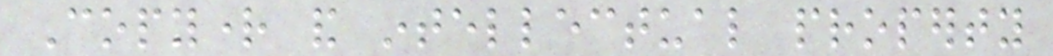Copyright and intellectual property
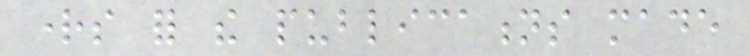rights for the publications made
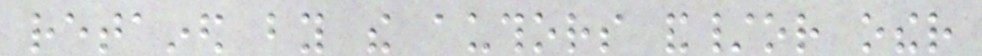retained by the authors and/or other
